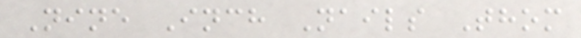Nine Inch Nails Thom
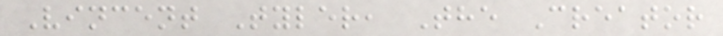Vincent Tyler, The Creator
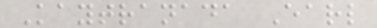Kaytranada Earl
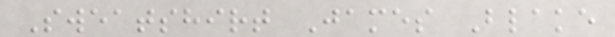Sweatshirt James Blake
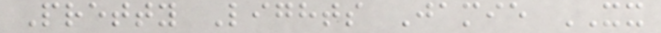Pretty Lights Jamie XX
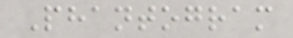Phantogram
